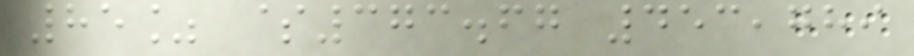85% $373.67 453,789
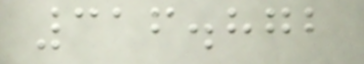316.872
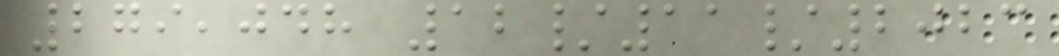279,048 12/11/2023
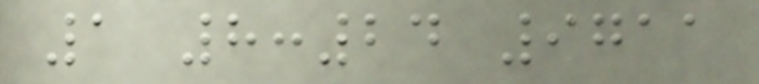1 8:24 9711
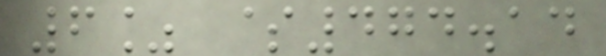6% $474.14
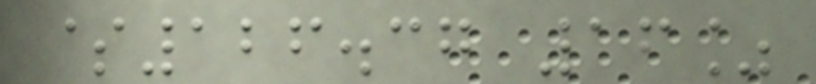$126.37 16%
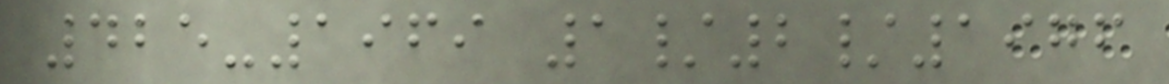425-1969 1/2/1976
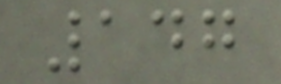147
